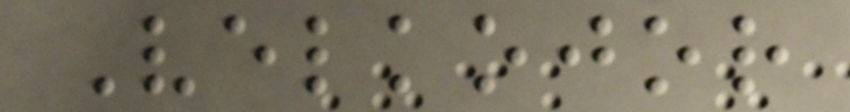Velkojor
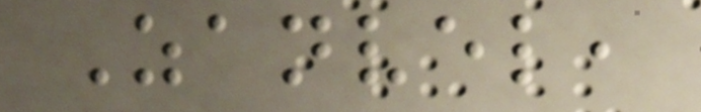Zanvel,
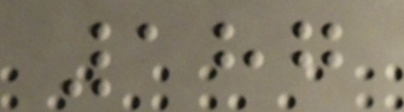187
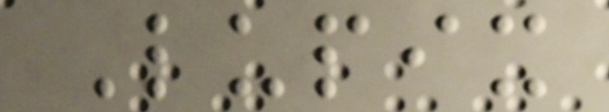Lupix
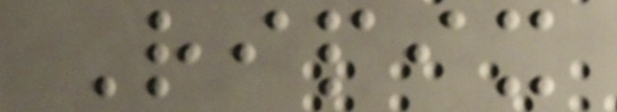Ripix
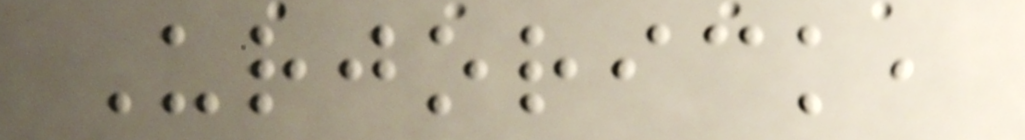Urjorick,
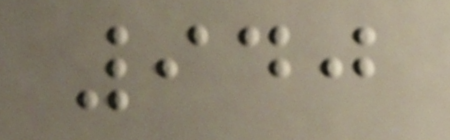940
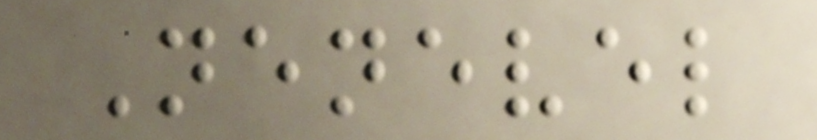Nenevel
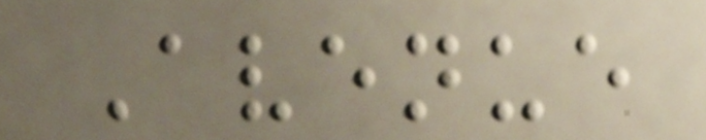Avenue
